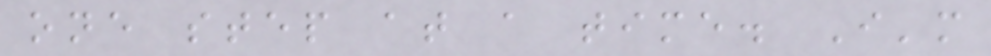one step at a time. I'm
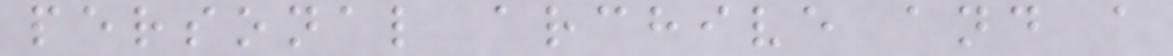personal archive and a
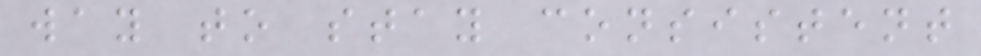way to stay consistent
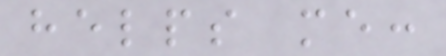helps me:
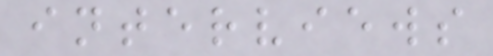interviews
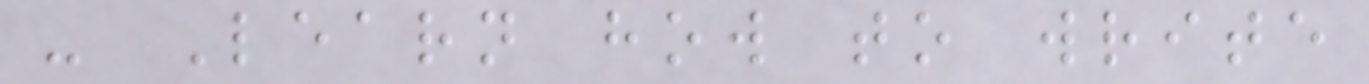- Learn how to write
